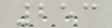253
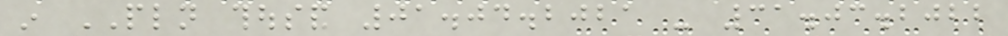in PLN thousand 01.04.2021 - 31.03.2022
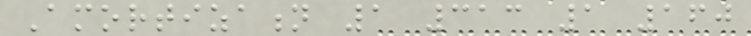Amortization 1 313 1 160
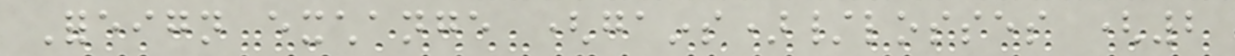Foreign exchange (gains)/losses (2
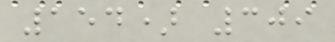154) 309
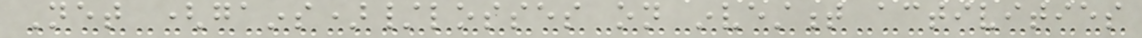Net (gains)/losses on investment activities
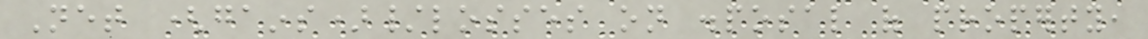Net (gains)/losses on disposal of property,
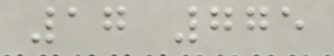17 775
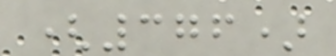(376)
